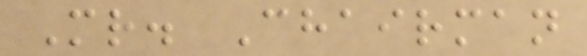Mr. Chairman
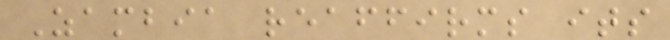Zambia reaffirms its
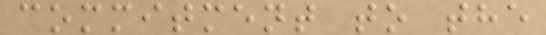commitment to the
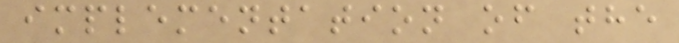implementation of the
